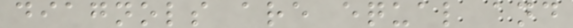diagnols are equal and
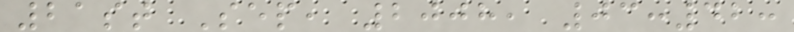21st Sep, 2008, 03:42:
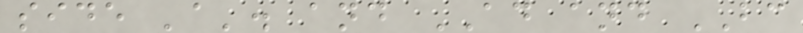side 'a'. and AD and BC
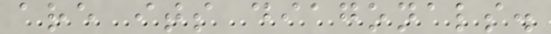are its diagonals.
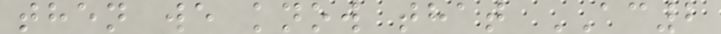then we know that AC2
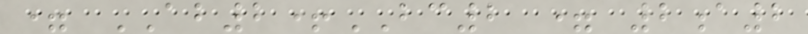= AB2+BC2 = 2a2
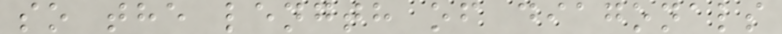so the length of diagonals
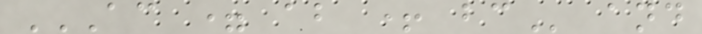AC = AB + BC and
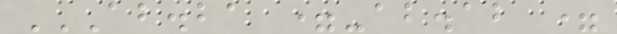AB.BA =-AB.AB =
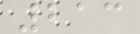213
